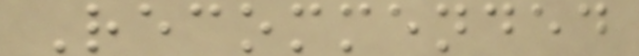Recommended
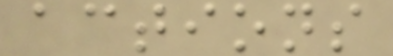actions
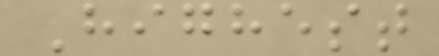Highest
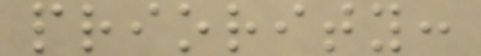priority:
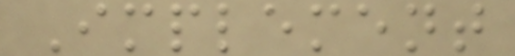Implement
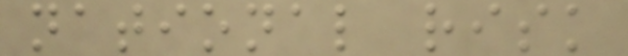national risk
